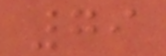79
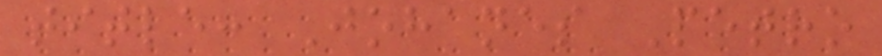title: Johanes Petro
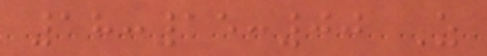18:15:00 Z
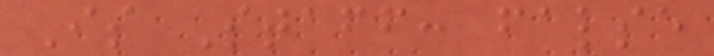Is Staff: false
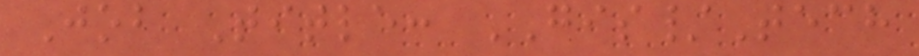Job Title: GIS/Tech
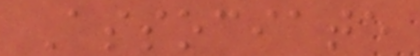Associate
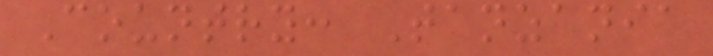Country: Tanzania
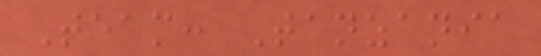Team: Tanzania
